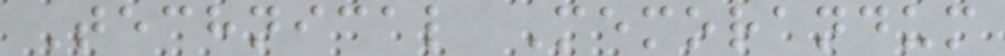Technical Memorandum
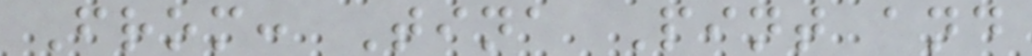From: Tina Pint and
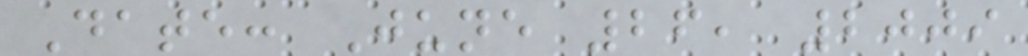Date: June 26, 2009
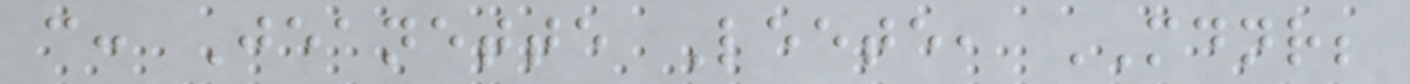c: Jeanette Leete, MDNR;
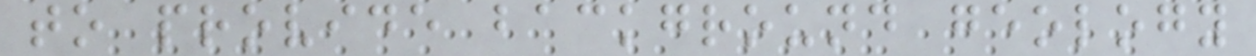to provide background geology
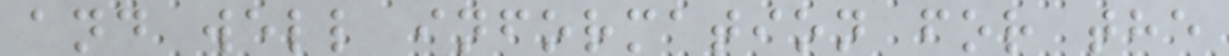and well information for the
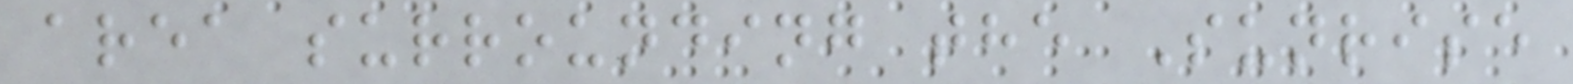area surrounding the Sunrise
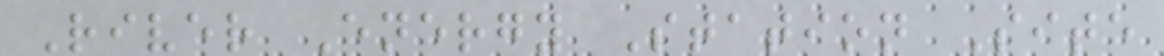River Energy Station Site
